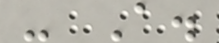- A.
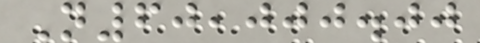N60,000.00
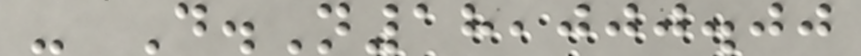- D.N18,000.00
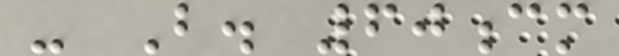- B. 60cm
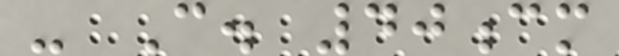- C. 40cm
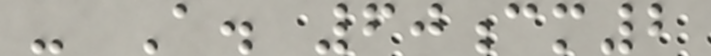- A. 60cm2
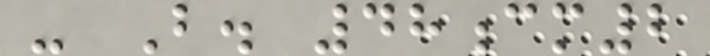- B. 48cm2
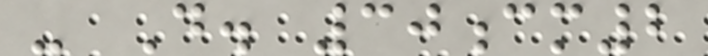- D. 30cm2
